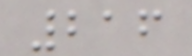216
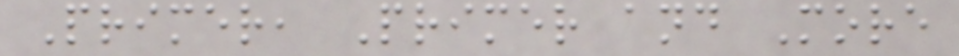Primer, Primer and More
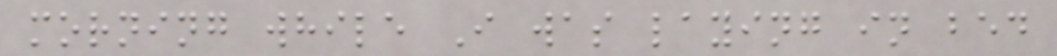morning while I was laying in bed
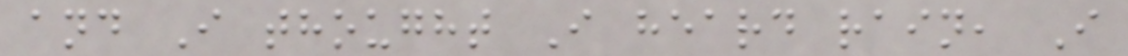and I thought I heard rain, I
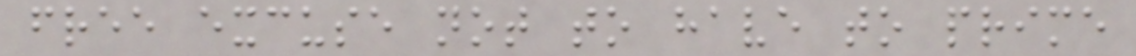free excuse not to have to prime
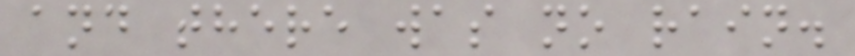and there was no rain.
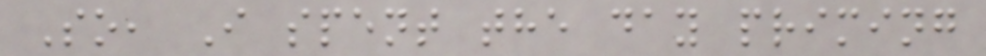So, I spent the day priming
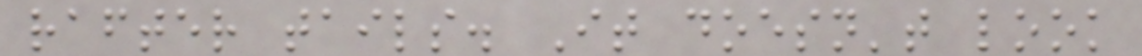rafter tails. It doesn't look
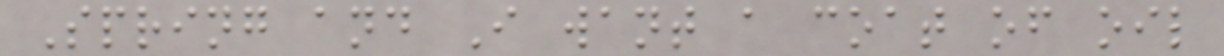Spring and I want a coat of oil
